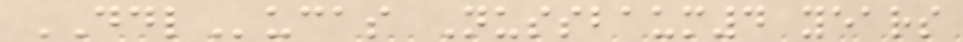DDLucas Nussbaum4 years
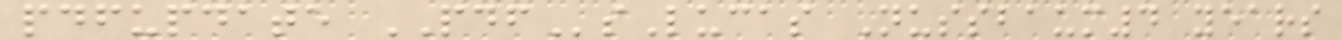pdfupdate PDFsLucas Nussbaum4 years
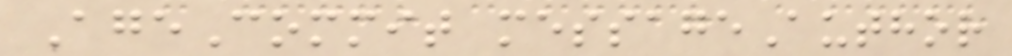AgeCommit messageAuthor
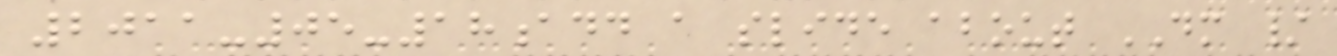2011-05-18add a slide about DM /
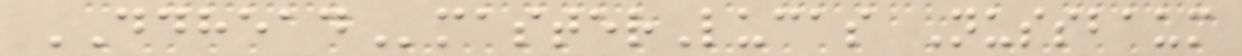DDHEADmasterLucas Nussbaum
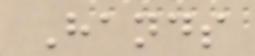Hands
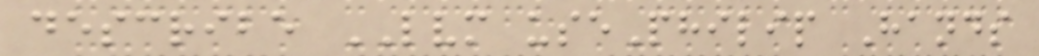describe LVM usePhilip Hands
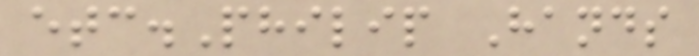etc.Philip Hands
